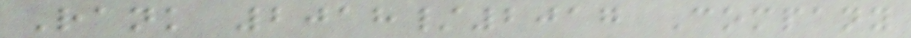Rank 2018/2017 Company
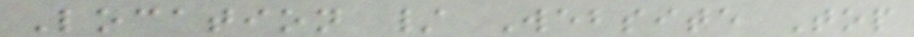Location / Website Top
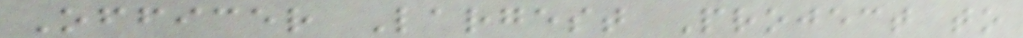Officer Largest Project to
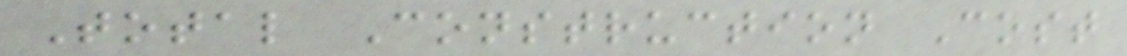Total Construction Cost
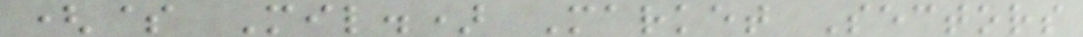($ Mil.) Market Sectors
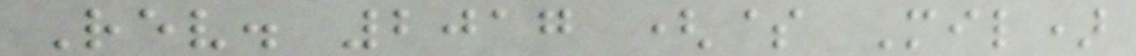Rev. 2017 ($ Mil)
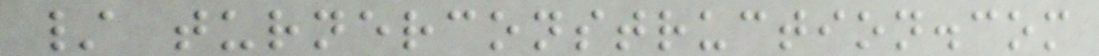/ turnerconstruction.com
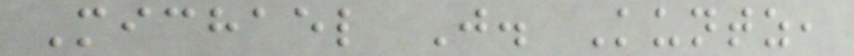Michael J. Kuntz,
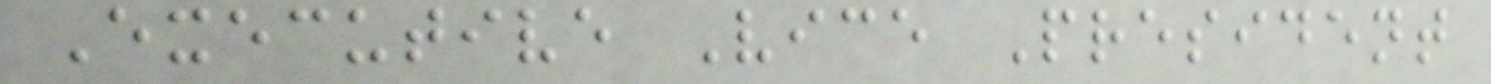Executive Vice President
